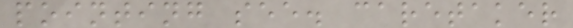pointing see. caretaker
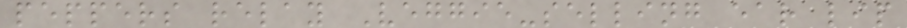peppers relay Veggie-selling ear lip
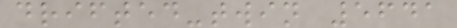drifted-twin 5641
